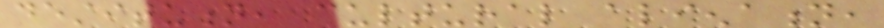destitution, cultural alienation,
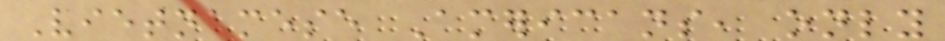Vietnamese Americans, only
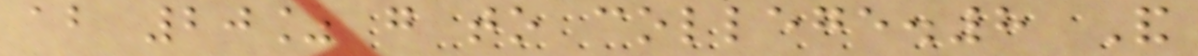about 20% go to college.8 And
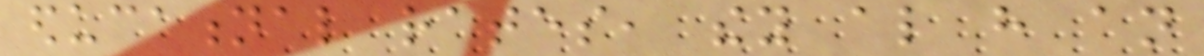educational rates, they also have an
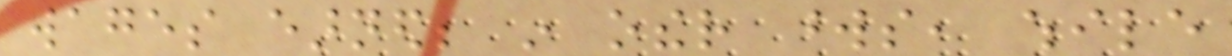wages earned; in other words, while
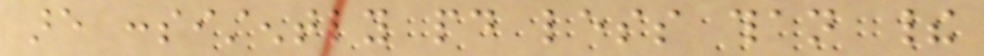are consistently paid less than their
